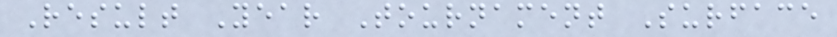Result Year Tournament Surface
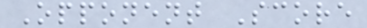Opponent Score
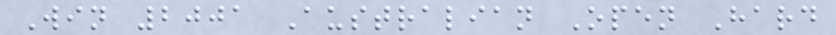Win 2001 Australian Open Hard
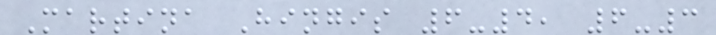Martina Hingis 6-4, 6-3
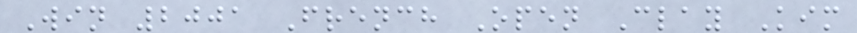Win 2001 French Open Clay Kim
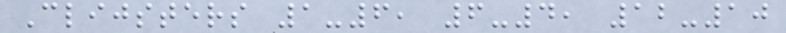Clijsters 1-6, 6-4, 12-10
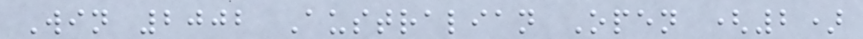Win 2002 Australian Open (2)
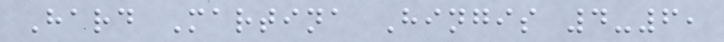Hard Martina Hingis 4-6,
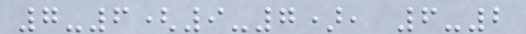7-6(9-7), 6-2
